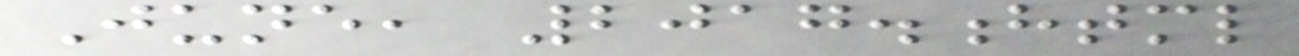June, 2017.html
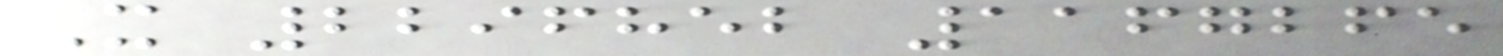X 2296852 1167265
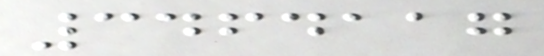3464117
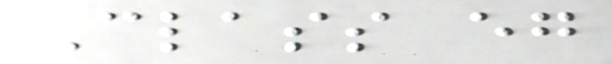Class eg
